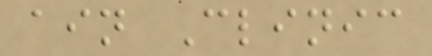ain Clinic
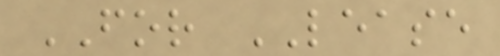FOR LEASE
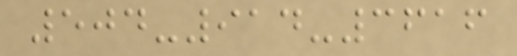504-914-3616
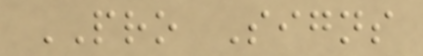PRO Signs
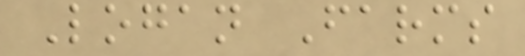Logan Farms
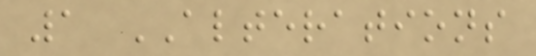1 ALTERATIONS
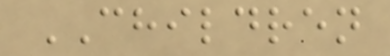CHILDREN
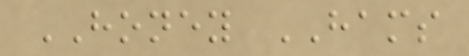HONEY HAMS
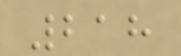218
